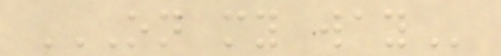ON MY WAY
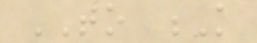TO K
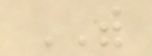WITH
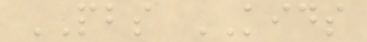PBS KIDS
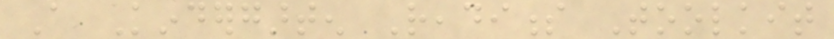A Kindergarten Readiness Toolkit
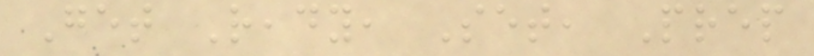Get Ready, Set, Prep
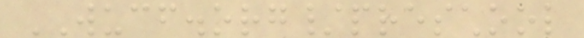WUCF.org/preschool
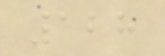128
